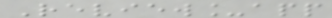Review_app
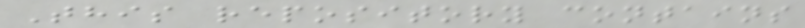This repository contains
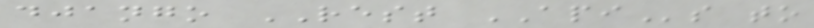django REST APIs to
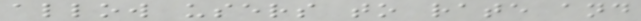allow users to rate and
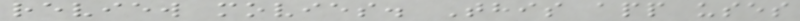review movies. This app uses
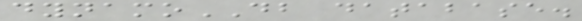dynamoDB database.
